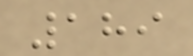189
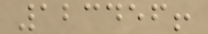123456!
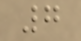7
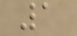1
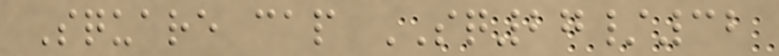Square cap SQ27/32
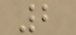2
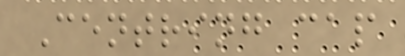Centring cap
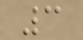3
